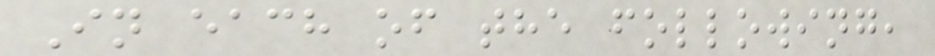In each of the following,
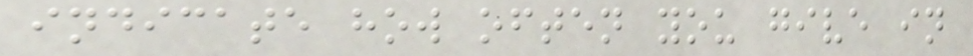indicate how often you give in
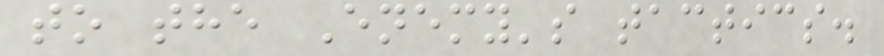to the Enemy's tactics.
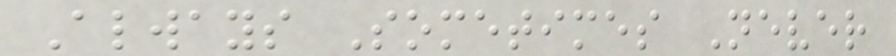Always Sometimes Never
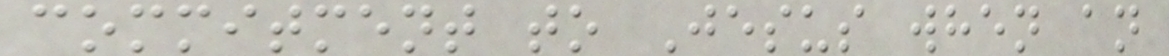commitment to Jesus when an
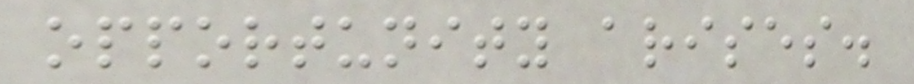opportunity arises.
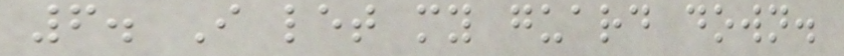6. I let my guard down.
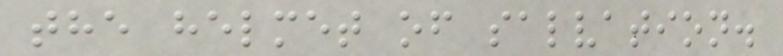the helmet of salvation.
